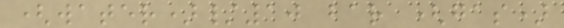(water)/10 bar (gas)
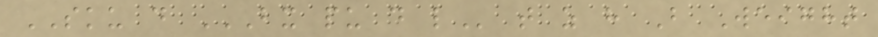SKU d BX PU D L t z h B Weight
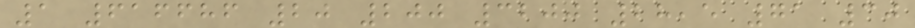1 616686 20 200 3200 28,5 71 30
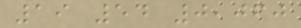19 54 0,060
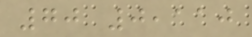70 0,110
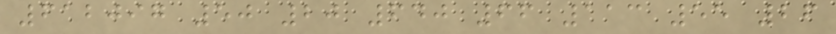612097 50 20 640 66 113 55 26
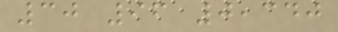30 96 0,340
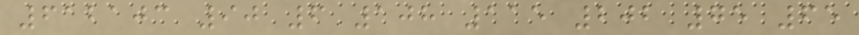612103 90 6 108 115 202 75 65
